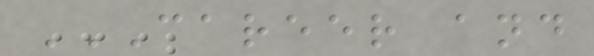CAREER AND
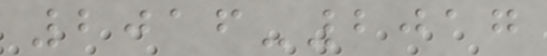2016-2017
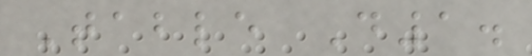Table D1.
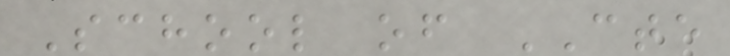School of CTE
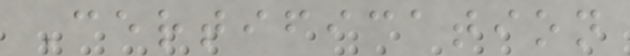Certification
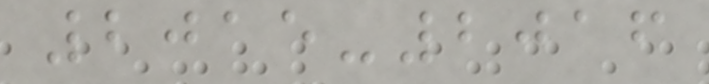2015-2016
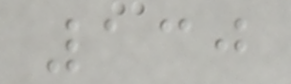130
